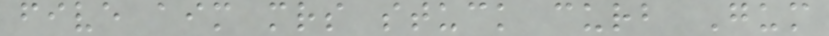five aim mrs stuck curb Gum
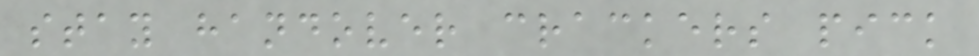stay handover crackers pick
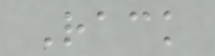Rack
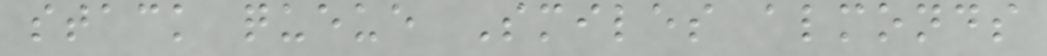stack queue Smiles almonds
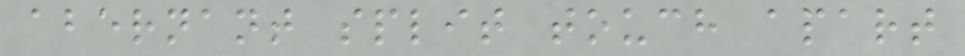abernant split touch apart
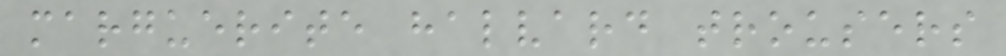marguerite halvard trousers
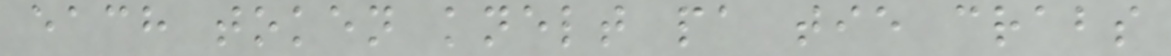each token knelt pa tie crabs
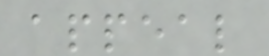appeal
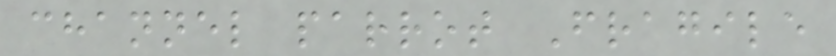channel parrot Fragile
